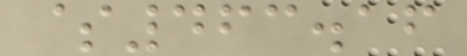$463.16
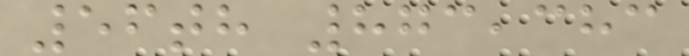56th 873,383
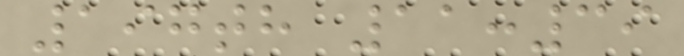197th 11:39
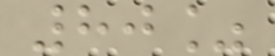80%
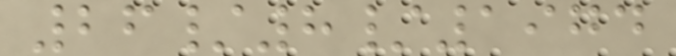26/8/1974
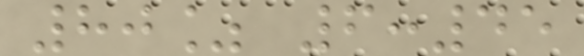80% 6:45
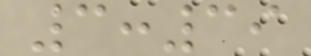3:39
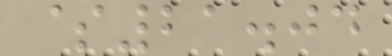$21.04
